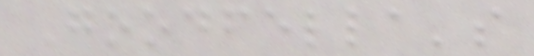Goodfella's
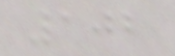102
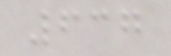637
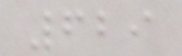629
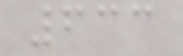633
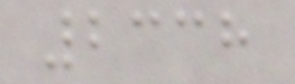2338
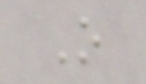O
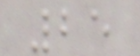25
